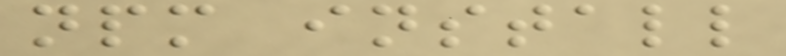npm install
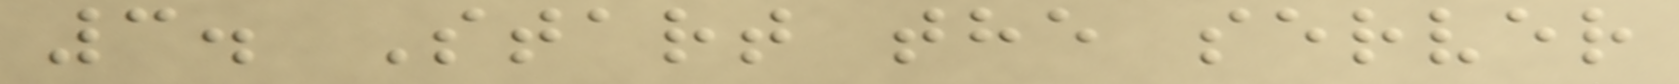3. Start the server
